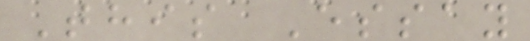This Essay
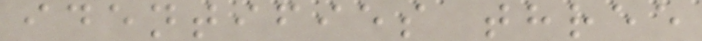identifies three
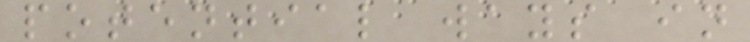potential ways in
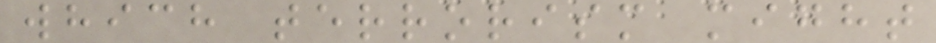which terrorism might
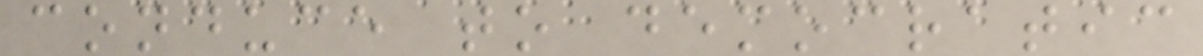conduce to democratic
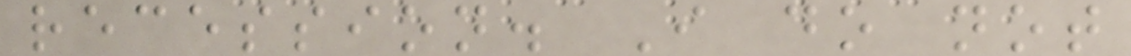recession. I do not
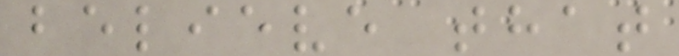believe that
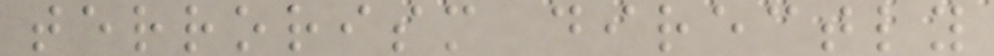terrorism directly
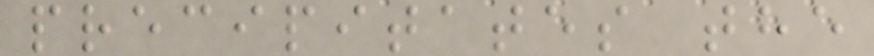precipitates the
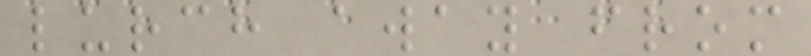lurch away from
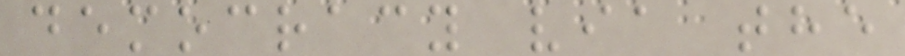democracy via the
